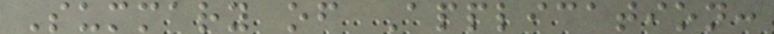Summary of Application:
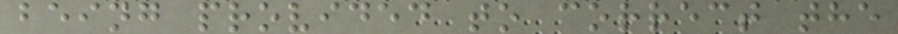being provided to correct the
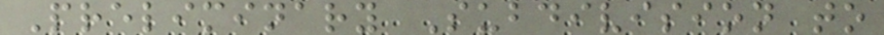Preliminary Subdivision to
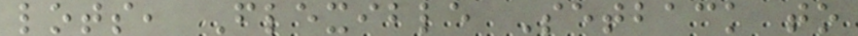lots, Flexible Setback to
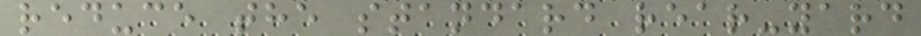reduce the standard rear-yard
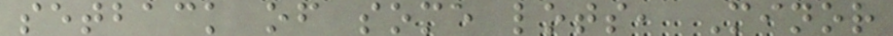setback of some lots, Minor
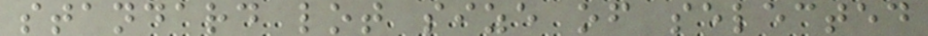standard lot size of selected
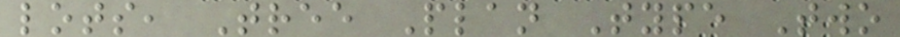lots, Tree Plan Type Two
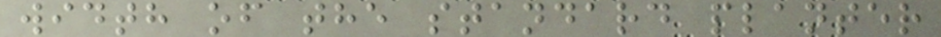width of the standard planter
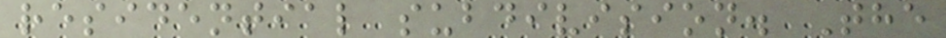residential subdivision. The
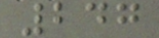247
